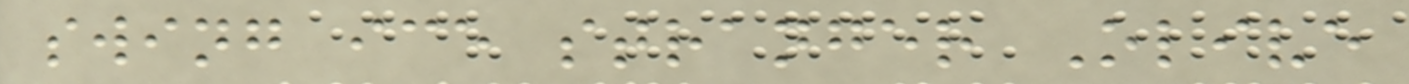swing ice stranger Olive
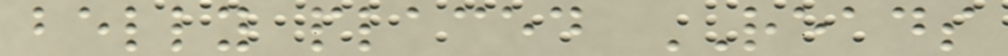belly placed READS
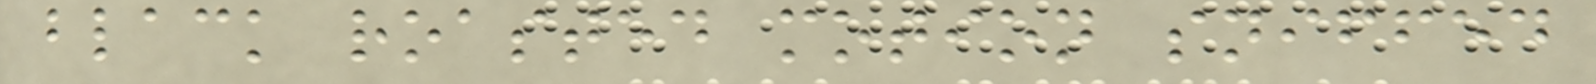black roasted motion sniffed
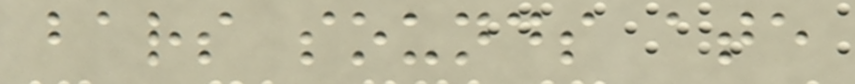bars sounds ate
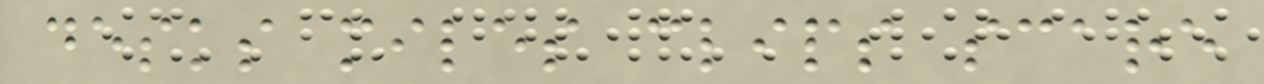desks miles clips scare
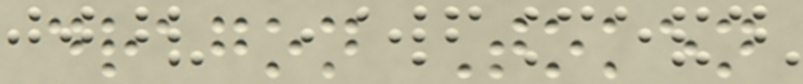dragon Token
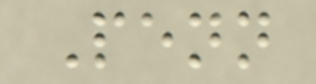Penn
